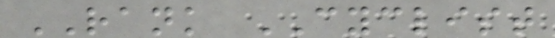RANK CYCLIST
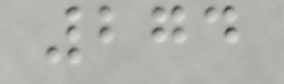274
